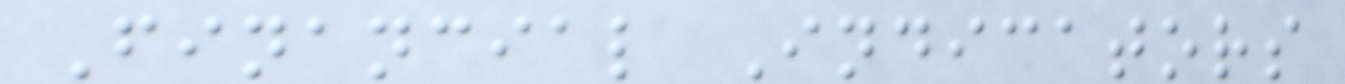Financial Indicators
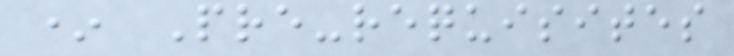* Pre-requisites
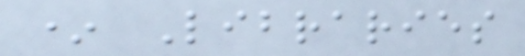* Libraries
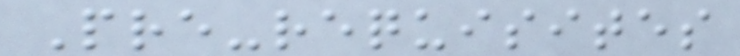Pre-requisites
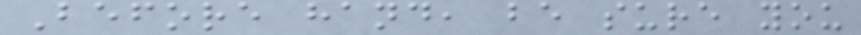Before hand, be sure you
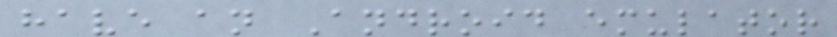have an Android emulator
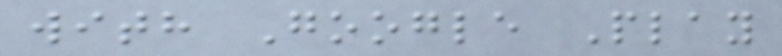with Google Play
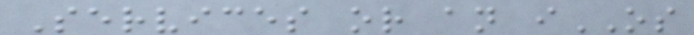Services or an iOS
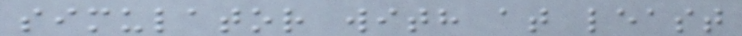simulator with at least
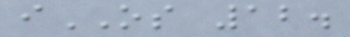iOS 12.
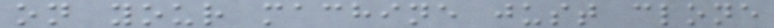on your machine just clone
